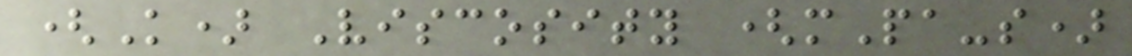(K) Viscosity (mPa-s)
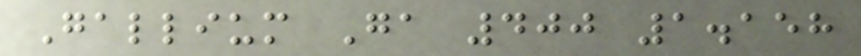Gallium Ga 400 1.158
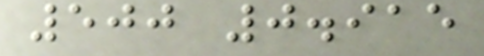500 0.915
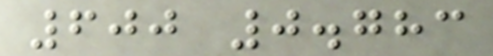600 0.783
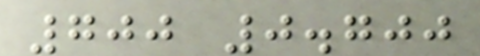700 0.700
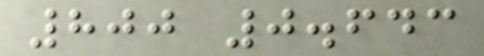800 0.643
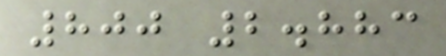800 2.883
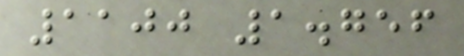1100 1.756
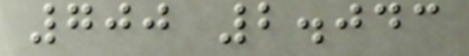700 2.043
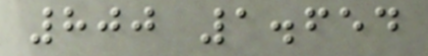800 1.654
